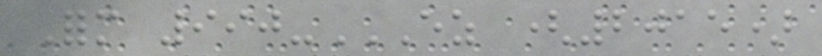Form 990-EZ (2015)
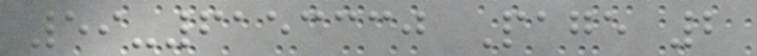59-6153330 Page 2
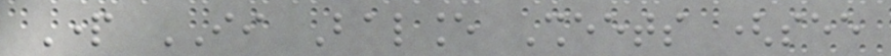Part II Balance Sheets (see
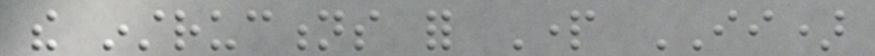the instructions for Part II)
